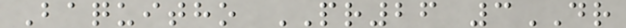Baquitho PR26 3DR
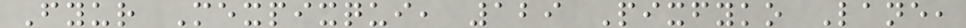Fyur Mexpixqui, 129 Pixfyko Lane,
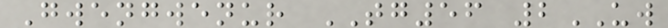Gwengwenur TG56 2UW
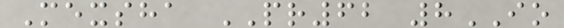Mexsha PR62 8IO
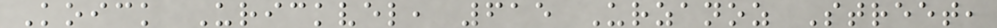Koick Urickvel, 615 Urzanoz Street,
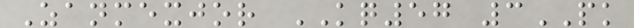Zanmexjor KQ57 3PK
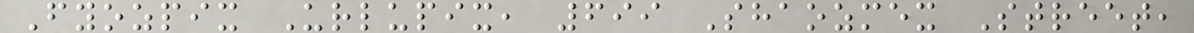Fyozpix Urlupix, 699 Shaozmex Street,
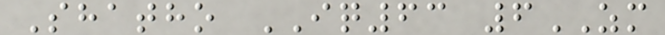Shatho IQ63 6ZM
